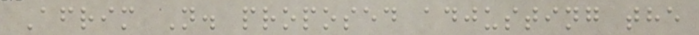Afrim N. proposed adjusting the
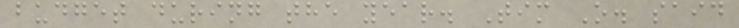budget during the year. Tim O. said
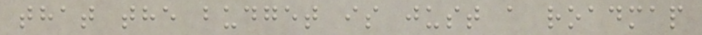that the budget is just a roadmap
